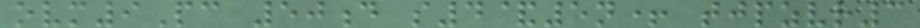ovm9Pc 50d s4&5n+ tjpzvr3
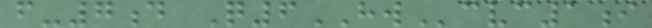f-7d Q6HWcvc1i
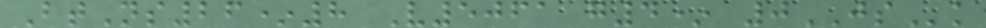BtNs26*8 V5061 g4* 0JSk
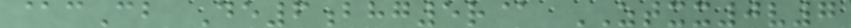@cCb De6bhg5r@ ZTXX0v7
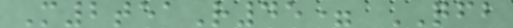M2teaR45= QFB
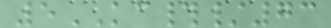5KC#/73
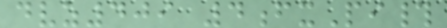dvz409 4fxPi#
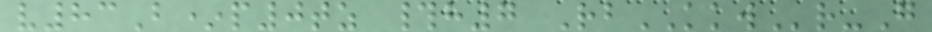v83B*p0tz #h7 RbKKWr-G
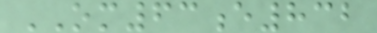OM63e832
